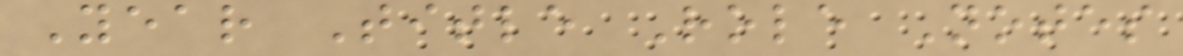Year Title Role Notes
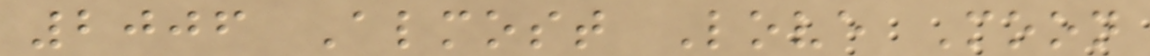2006 Almost Love Moon
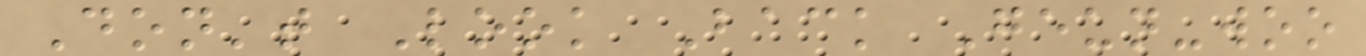Don't Look Back Geun-woo
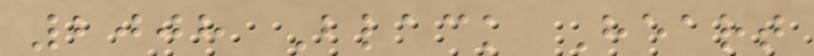2008 Black Heart
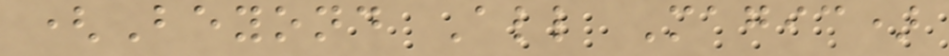(Beyond All Magic)
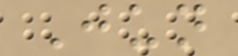Jun
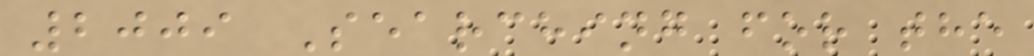2009 Searching for the
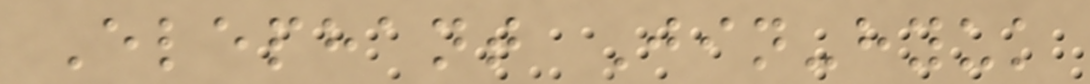Elephant Jin-hyuk
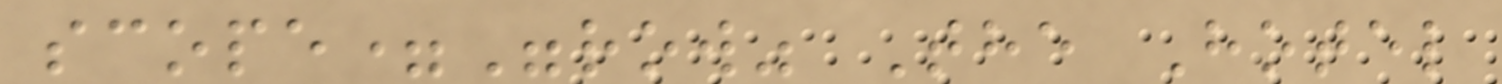scope="row" The Hotel
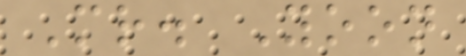Mr. Yoon
